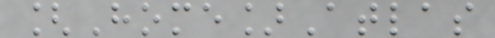[Home]Atlas
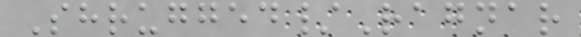Shrugged/Ragnar
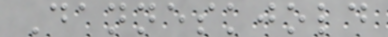Danneskjold
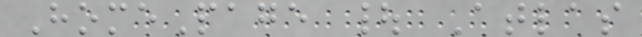HomePage | Atlas
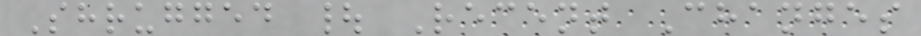Shrugged | Recent Changes
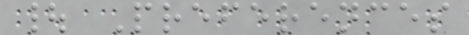| Preferences
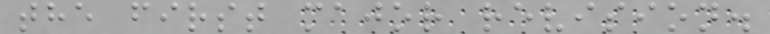the first major revision.
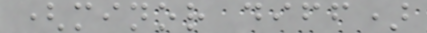(minor diff)
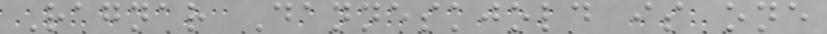Ragnar Danneskjold is one
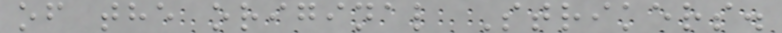of the original Strikers.
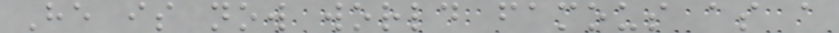He is now world famous as a
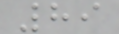89
